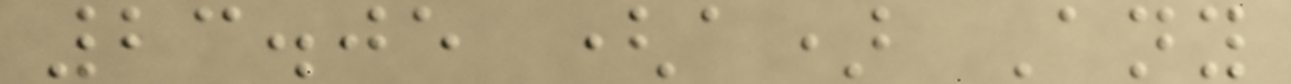23.05 (a) Any
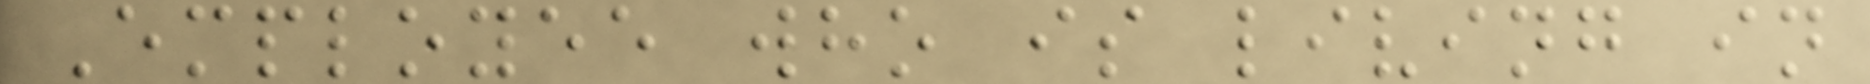Employee who is living in
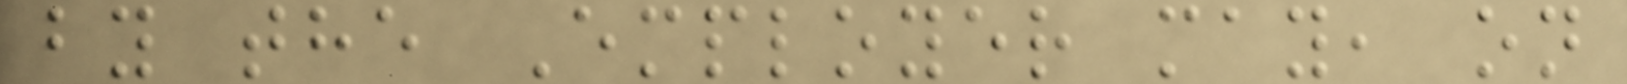by the Employer may, on
